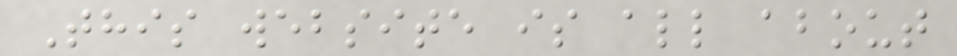This website is all about
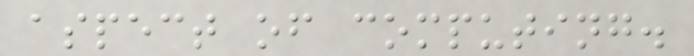aspect of computing.
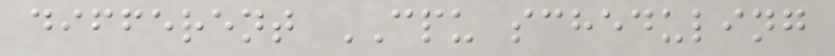different CPU scheduling
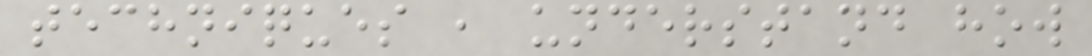techniques , understand how
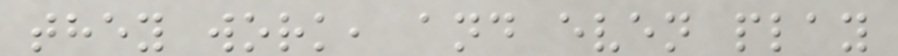they work, and even play
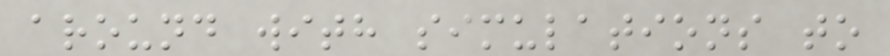around with simulations to
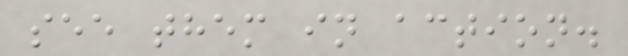see them in action.
